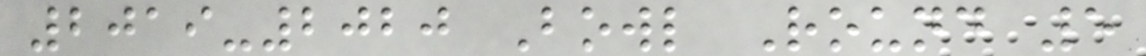2019-2020 Bowl Round 5
